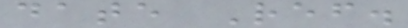date Ref.
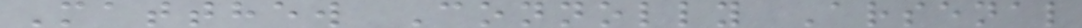Matthew Connolly Arsenal
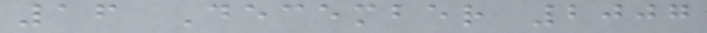16 December 2007
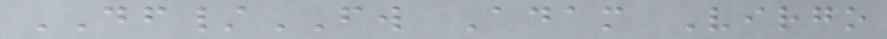DF/FW Adam Virgo
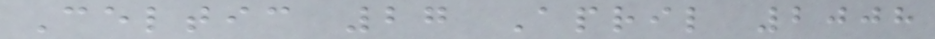Celtic 27 April 2008
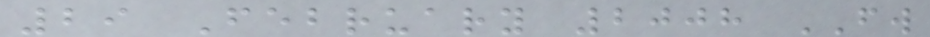29 February 2008 FW
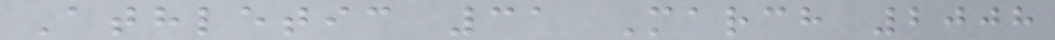Athletic 31 March 2008
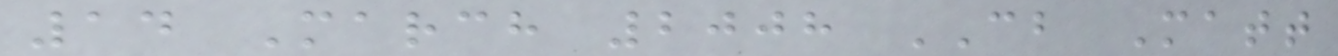14 March 2008 CB Matt
